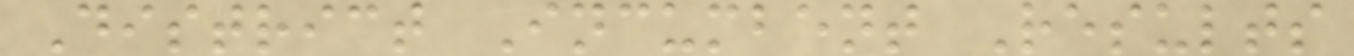District Incumbent Results
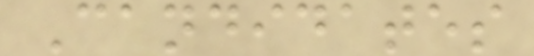Candidates
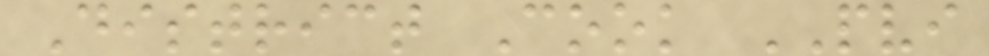District Cook PVI
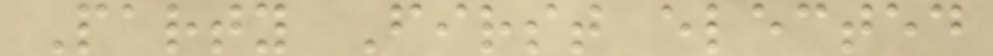Party First elected
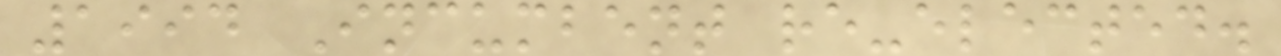1994 Incumbent re-elected.
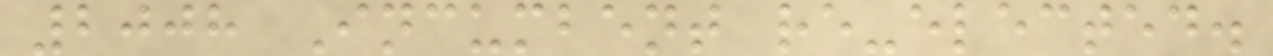2008 Incumbent re-elected.
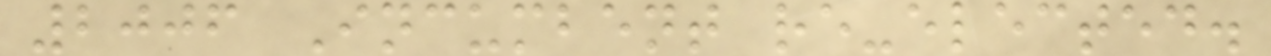2006 Incumbent re-elected.
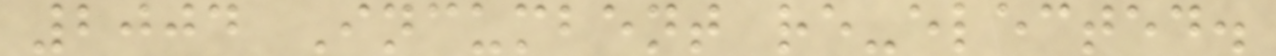2004 Incumbent re-elected.
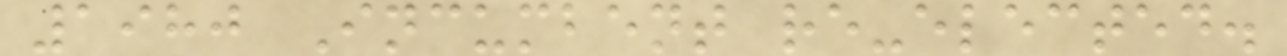1980 Incumbent re-elected.
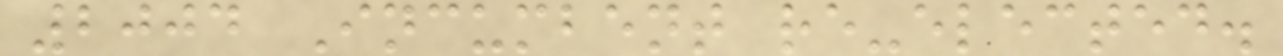2004 Incumbent re-elected.
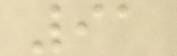91
